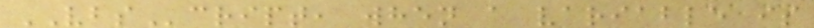VBScript, when a variable is
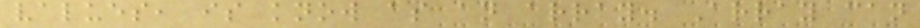values, is know as an array. Array can
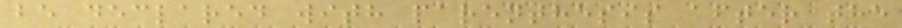be declared with parenthesis after the
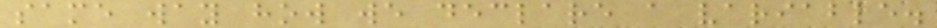same way how we declare a variable.
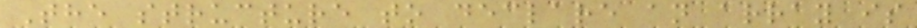The structure to declare an array is
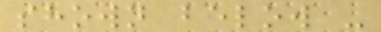shown below -
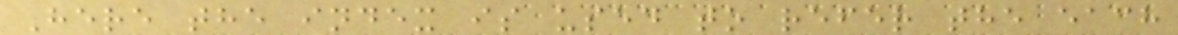Here the index is used to refer the each
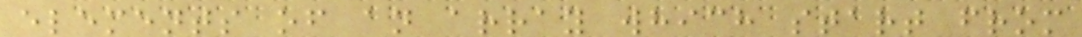elements of an array which start from
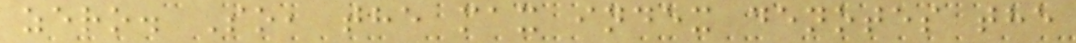zero. So, the max index denotes the
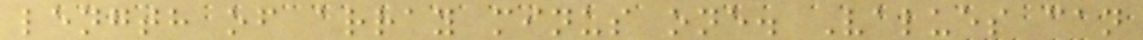length of array minus one. Values can
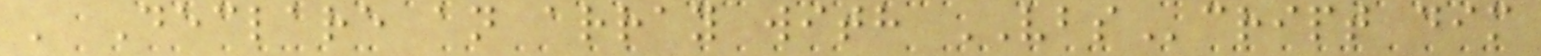' Declare an array with VBScript dim
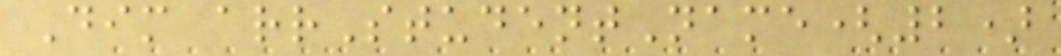Dim arrStudentName(2)
